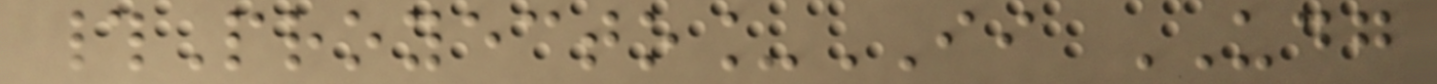#Proyecto_II UDG
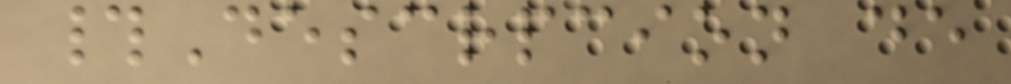#Descrpcion de
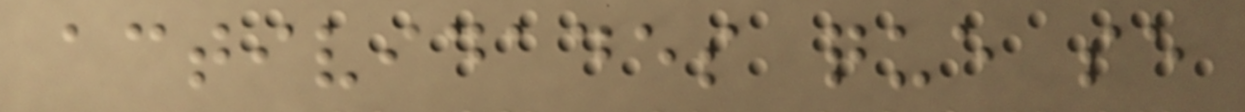actividades que se
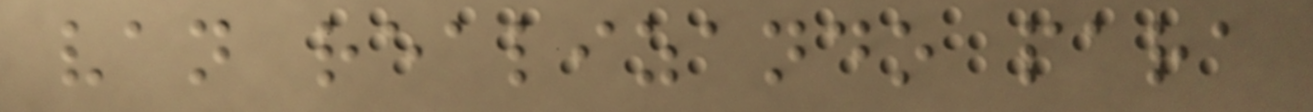van realizando para
